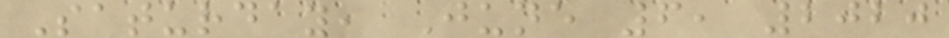Saturday, June 6, 2020
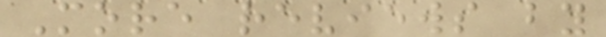More reviews by
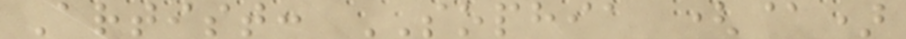Artist: SOPHIA (@)
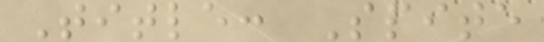Title: Spite
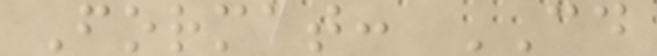Format: CD
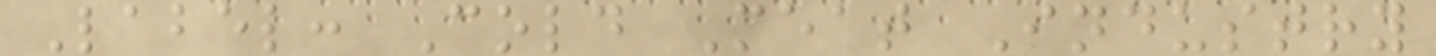Label: Cold Meat Industry
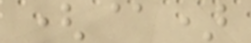(@)
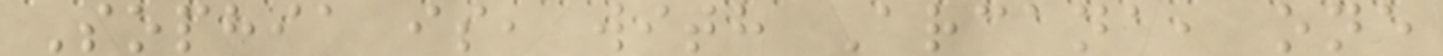Sophia is, with Arcana, one
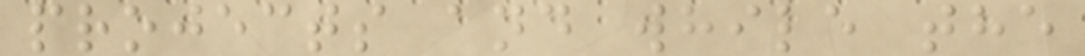projects and while the
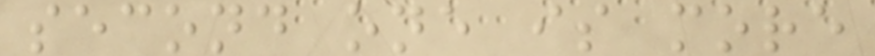second one is more
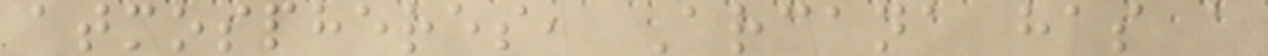atmospheres, Arcana has a
